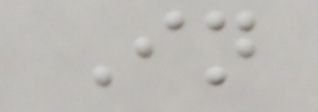In
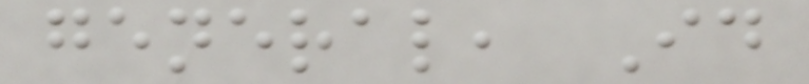general, Id
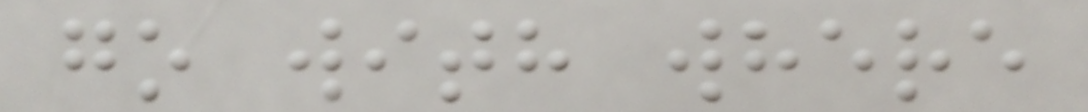go with where
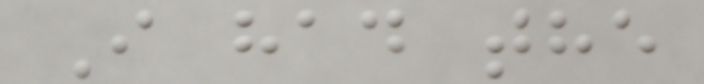I had the
